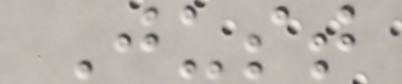Just
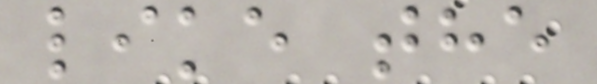like the
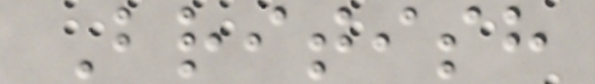British
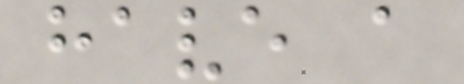have a
